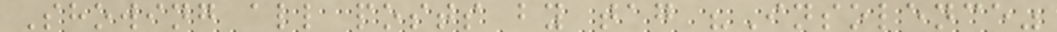Showing all posts by tag "Insolence"
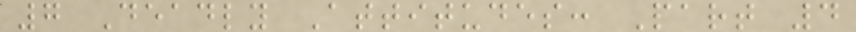7 Deadly Attitudes: Part 4
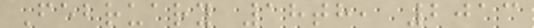February 18th, 2013
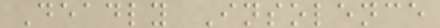Deadly Insolence
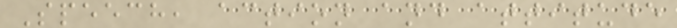Speech, action and attitude
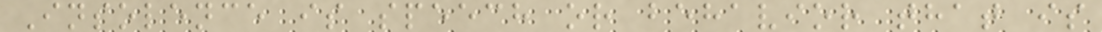Insolence is speech or behavior that is
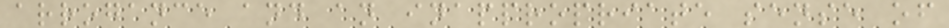arrogance and an inappropriate sense of
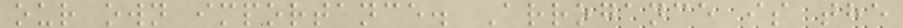our own importance. Arrogance is the
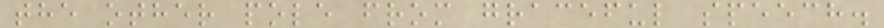the other pole from graceful speech.
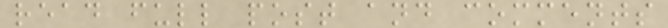read full post and comments
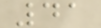41
